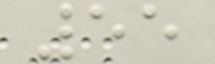55
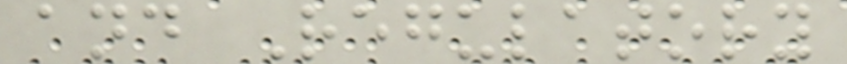and Regulatory
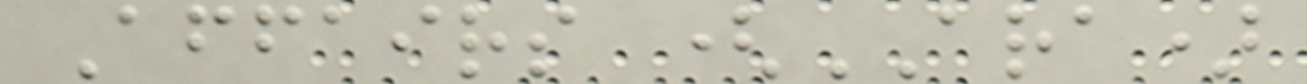Affairs (ARA)
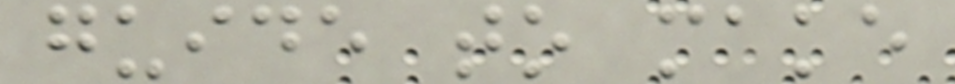guide to make
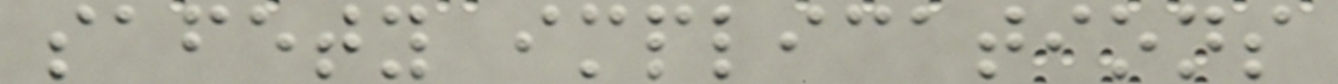safety implications
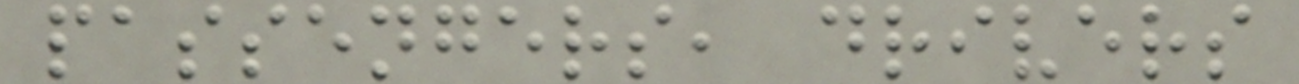passengers, drivers
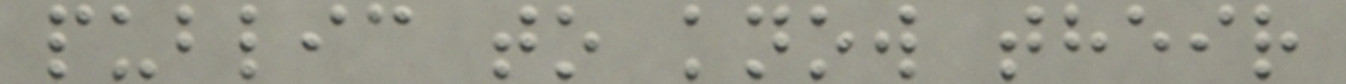public to know their
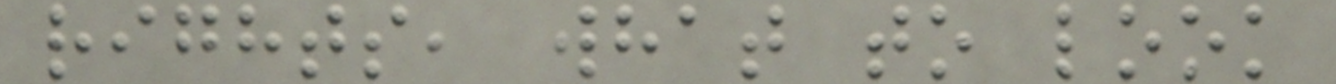rights, what to look
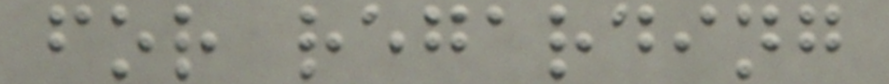for regarding
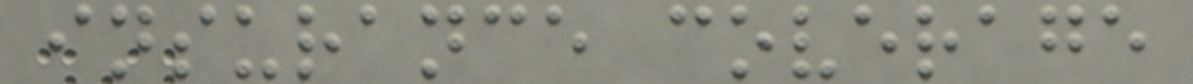insurance coverage
